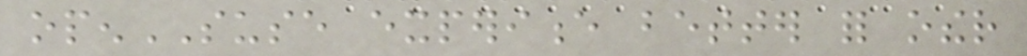openSUSE experience better for other
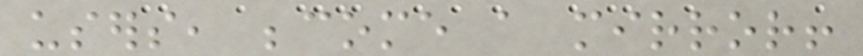users, become a mirror!
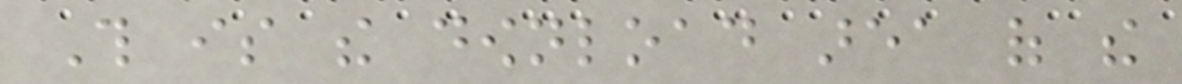This is the download area of the
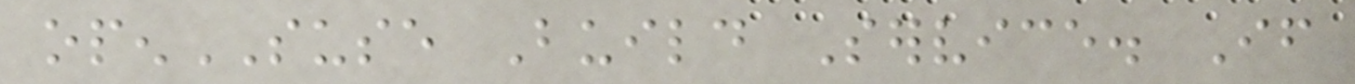openSUSE Build Service. If
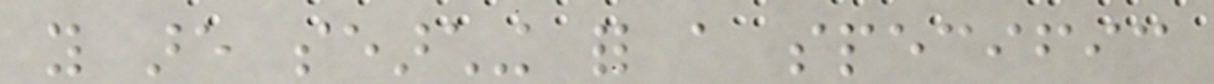you are searching for a specific
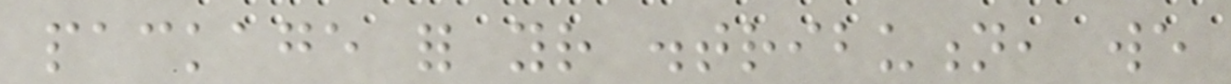package for your distribution, we
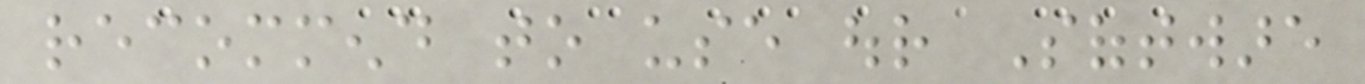recommend to use our Software
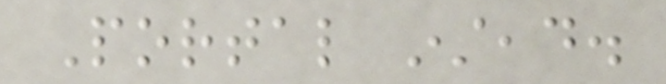Portal instead.
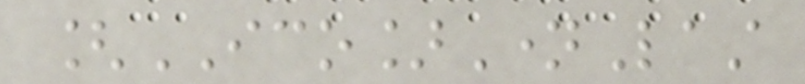[ICO]NameLast
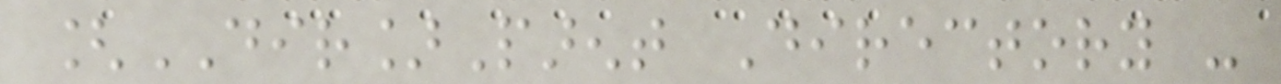[DIR]Parent Directory -
